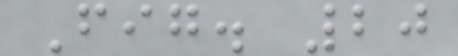Fig. 20
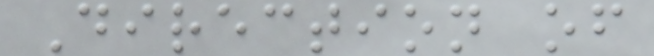Direction of
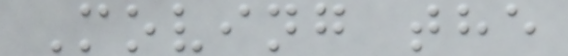Moving the
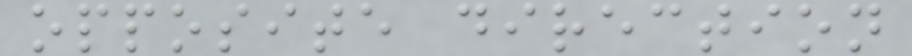opposite direction
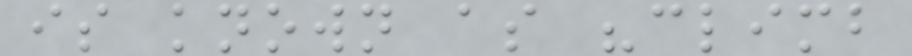is known as "climb
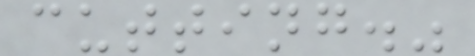cutting."
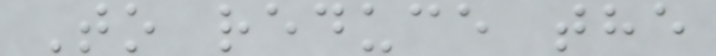To reduce the
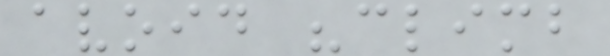avoid "climb
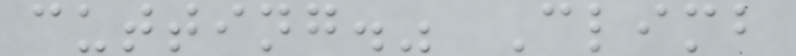cutting." Climb
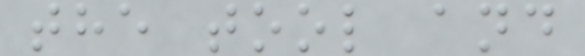the tool and
